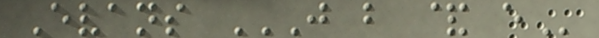Evans J B & E
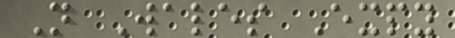N Wales Expy
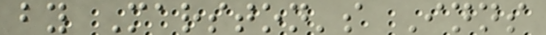by Marston's Inns
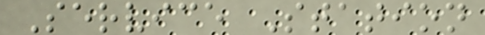Service Station
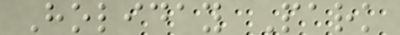Holiday Park
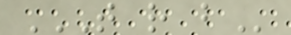T R B
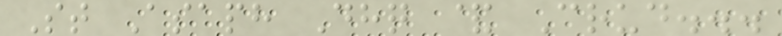St Asaph Dhq & Crud...
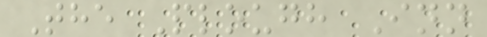The Plough Inn
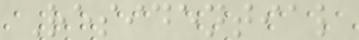Residential
